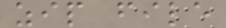zip file
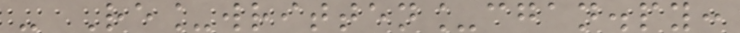- Re_written_cgan.py:
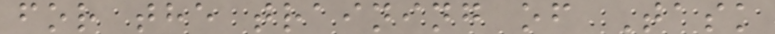for the training of Task
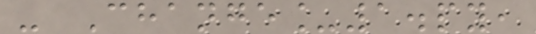- Change_1.py,
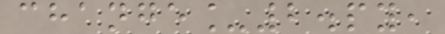change_2.py,
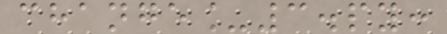change_3.py:
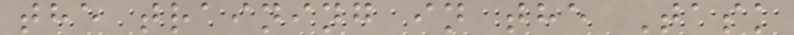the training in the Task
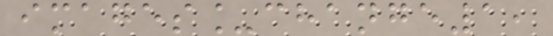images_change1,
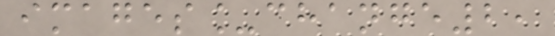images_change2,
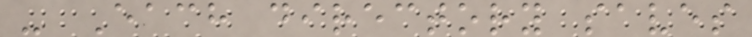- Each directory saves
